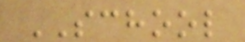SCHOOL
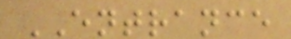ENTRANCE
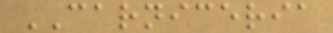CARNICERIA
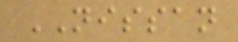NISSAN
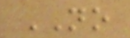NO
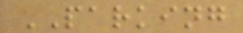PARKING
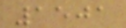1501
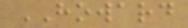HOWARD
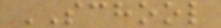SCHOOL
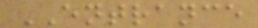ENTRANCE
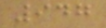947
